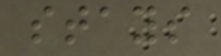stays
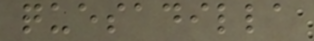quesadilla
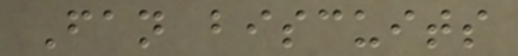Fan biscuits
